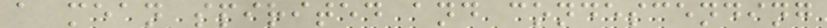a mean spirited and condescending
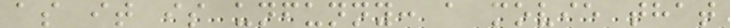as it is unfunny: a movie that
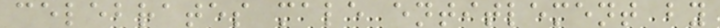celebrates male entitlement by
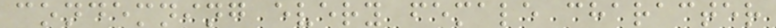condemning every female character
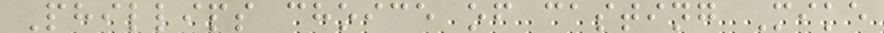Phillips choice of casting Mike
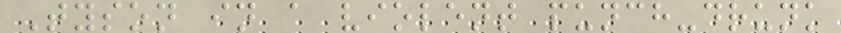Tyson in a violent punch-drunk
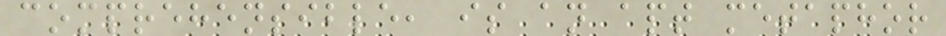comprehensible, is an apt metaphor
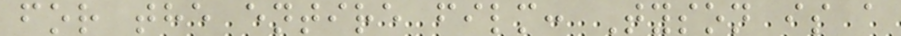for the entire film: Tyson is a
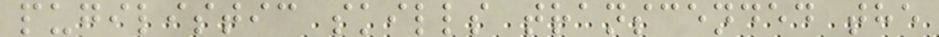pugilistic skills transcended the
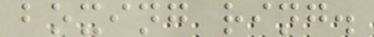boxing ring.
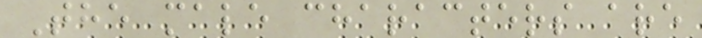The male characters are
